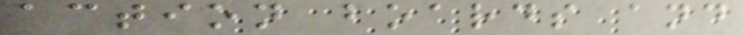action boards and
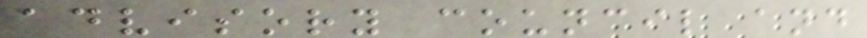advisory council and
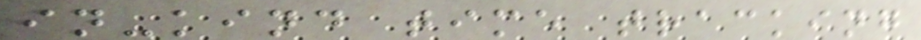in-kind time tracking
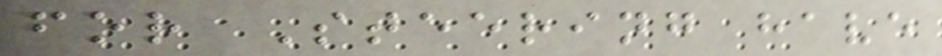for Steering have
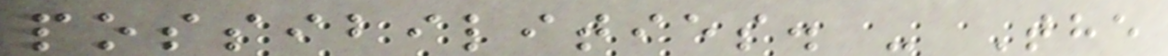possibilities. - The
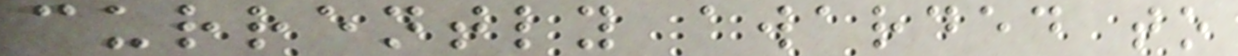currently awarded to
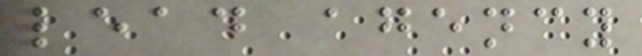lead agency
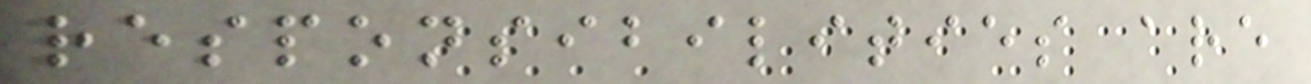responsibilities are
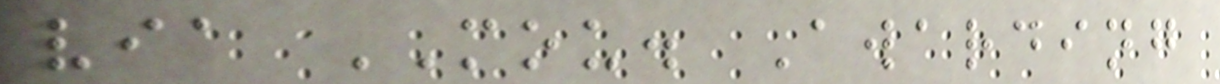via MOU. Awarding
